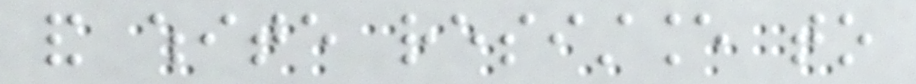and white resistance to
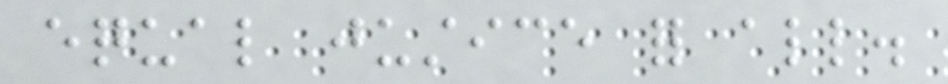equal justice for all.
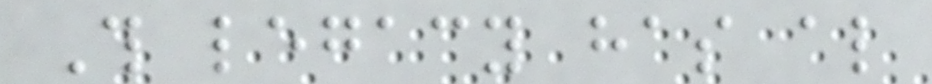This legacy has also
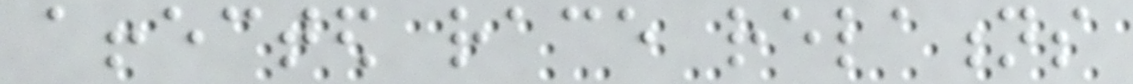affected race relations
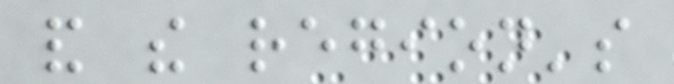and the region's
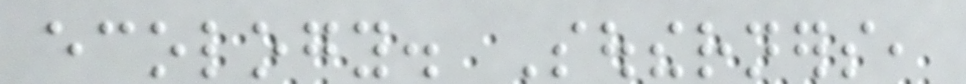ecology. Southerners,
